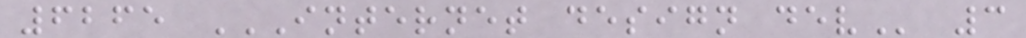6265 INTERNET DESIGN DEV 3
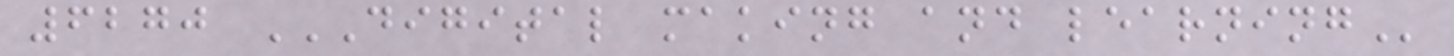6270 DIGITAL MAKING AND LEARNING
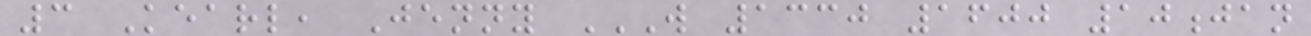3 Kearl, Jenny W 1330 1600 10JAN
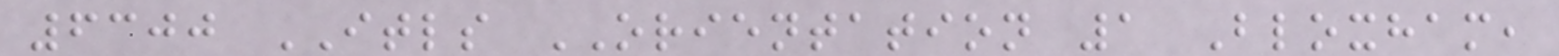6300 ITLS ORIENTATION 1 Bloxham,
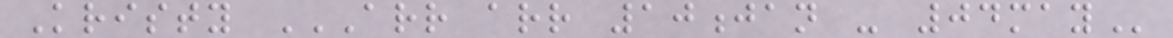Kristy ARR ARR 10JAN - 04MAY
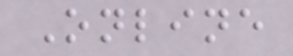Online
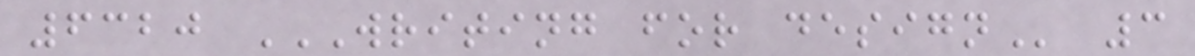6320 WRITING FOR DESIGN 3
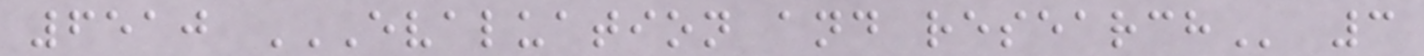6510 EVALUATION AND RESEARCH 3
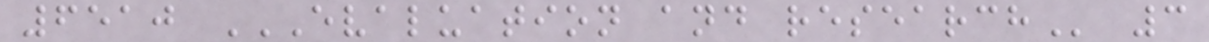6510 EVALUATION AND RESEARCH 3
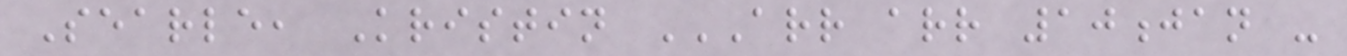Searle, Kristin ARR ARR 10JAN -
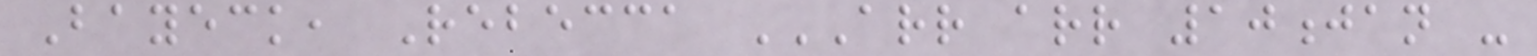Bayeck, Rebecca ARR ARR 10JAN -
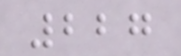227
